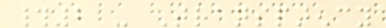#2 - Transparency
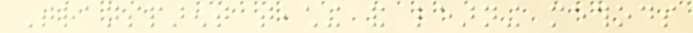Transparent teaching and learning methods
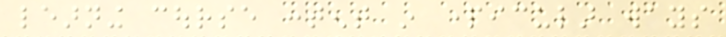learning course content in particular ways
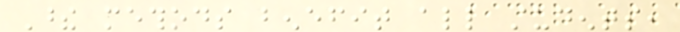These methods benefit all students,
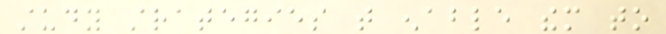study strategies that enable them to
